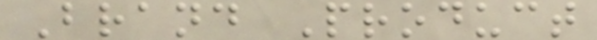Brand Product
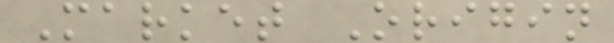Market Origin
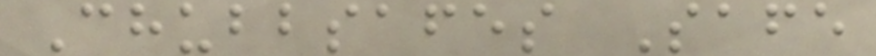Chubbsafes Safe
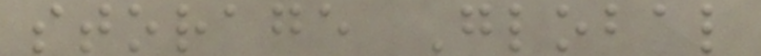storage Global
